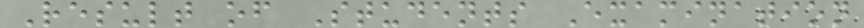Result of Students Examination
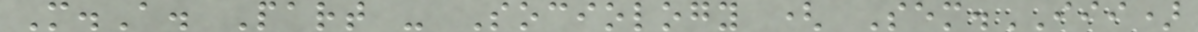M.A. Part - Sociology ( Sem.III)
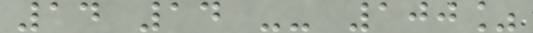14 14 -- 100%
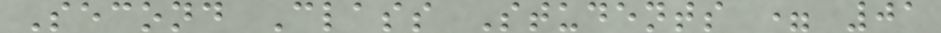Second Class Students = 01
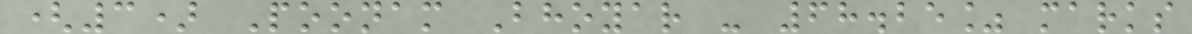(3) Poonam Bhoyar - 68.25% marks
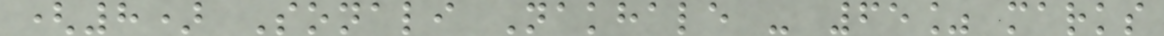(8) Sonali Nakhale - 65% marks
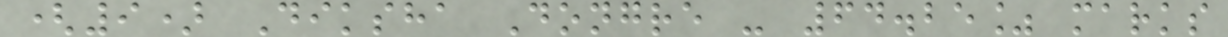(9) Diksha Dongre - 64.25% marks
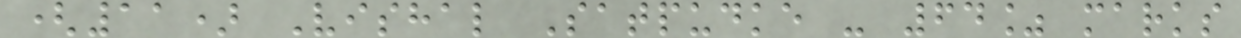(11) Vishal Satpudke - 64% marks
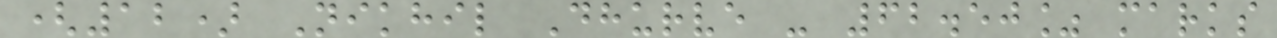(12) Nikhil Dhurve - 62.50% marks
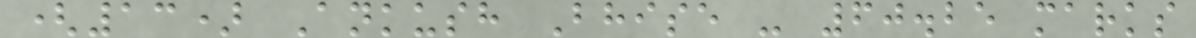(13) Ankush Bhise - 60.25 marks
